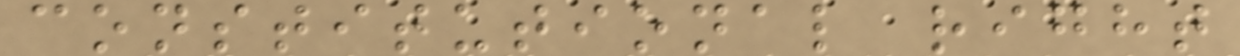constitutional right
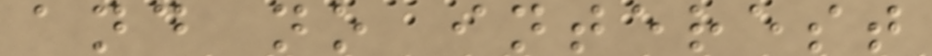and no interest
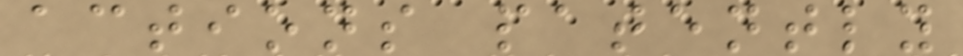actions patently
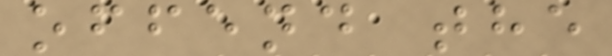offend the
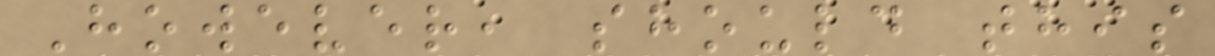However, should this
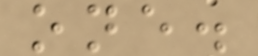one.
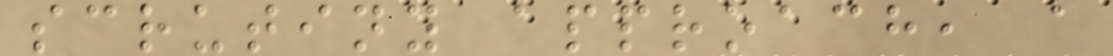scrutiny approach, a
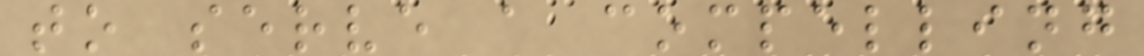to serve a compelling
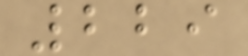229
